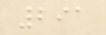291
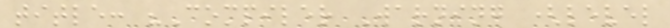title: "Compiler Warning (level
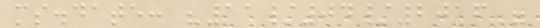ms.date: "11/04/2016"
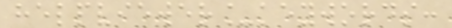helpviewer_keywords:
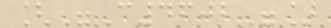["C4602"]
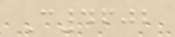C4602
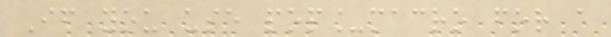If you use pop_macro for a
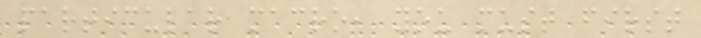particular macro, you must first
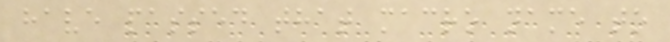have passed that macro name to
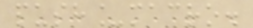push_macro.
